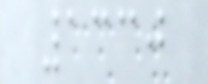1330
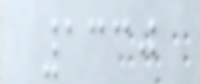1330
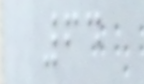64
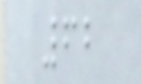62
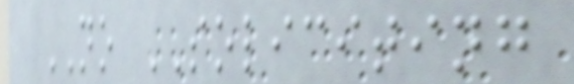NO SOLICITING
